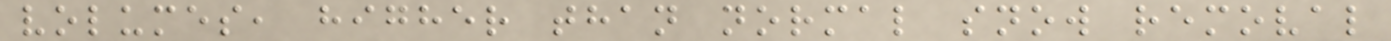volumes, higher than normal snow removal
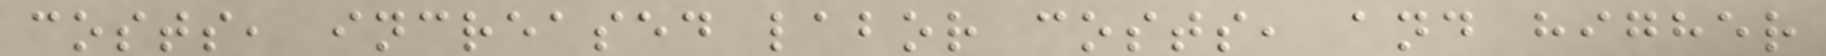costs, increased labor costs, and higher
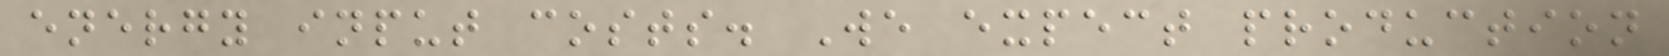energy input costs. We expect production
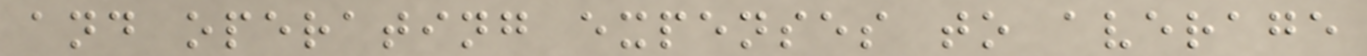and operating expenses to average
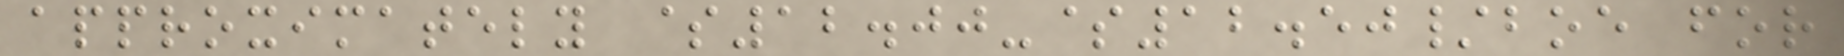approximately $12.00-$12.50/boe for
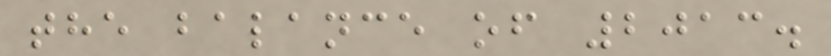the balance of 2013.
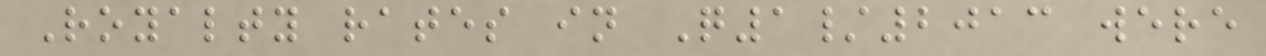Royalty rates in Q1/2013 were
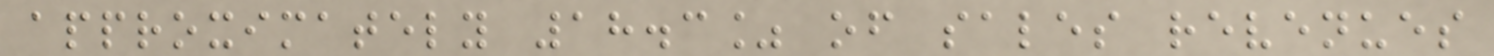approximately 18.3% of sales revenues
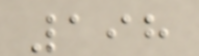198
